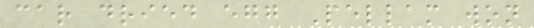car dried egg Pellam won
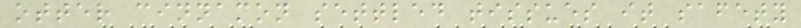otter cinnamon settled tissues it safety
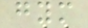gym
